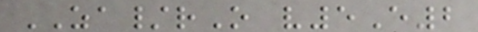ZA/rO v5E2
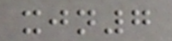xjn7
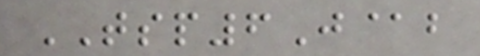TSP6J@b
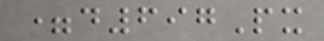=d697Px
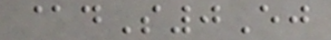@dS0Ej
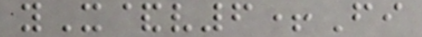yX&v6+Fi
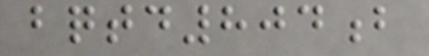bqtd804b
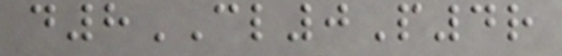d8CL0P4r
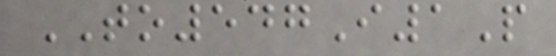TO547I1P
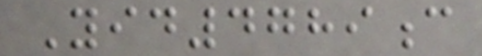Yid4789c
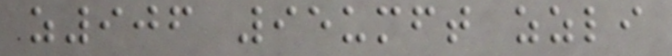z906 95umft zzli
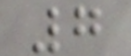7
